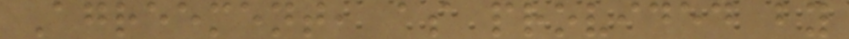Agreement, as provided by
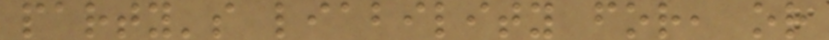party's liability for, or
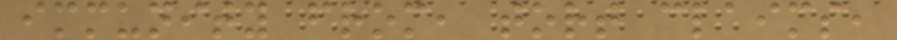immunity from, tort claims,
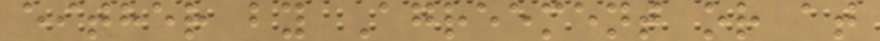either by Agreement or at
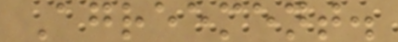Agreement.
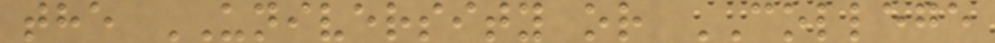the UNIVERSITY or COLLEGE
